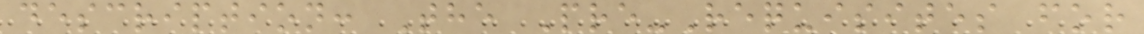description: The Pre-Requisites for
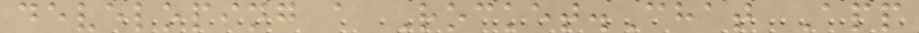developing a Rocket.Chat App
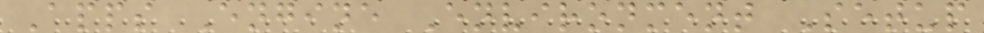Apps Engine Environment Setup
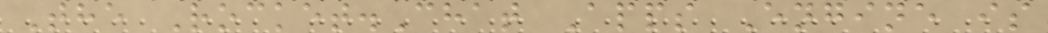The Rocket.Chat Apps Engine is
